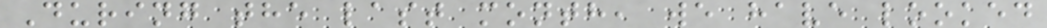During the last month, we have looked
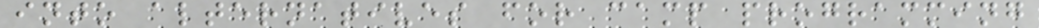into alternatives for camp programming
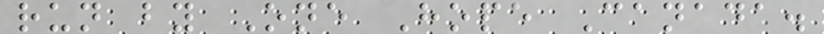run by One Hope Canada.
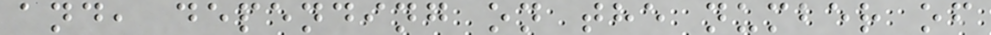and, depending on the number of
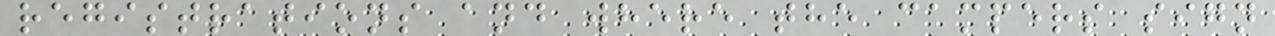registrations and where the campers sign
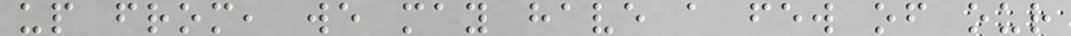up from, we may have a few of our
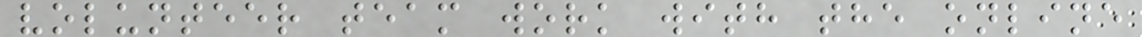volunteer team work with the online
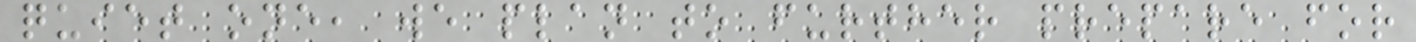quiet one, we plan to further prepare for
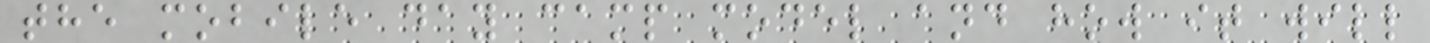the mobile day camp model and how it will
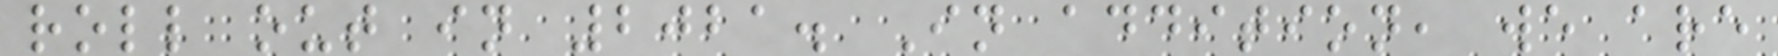roll out in 2021. In addition, we are
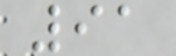91
